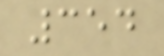354
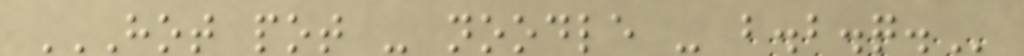HOT POT - NOODLE - B.B.Q.
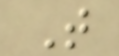T
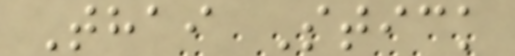Thai Stick
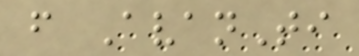f AvanTi
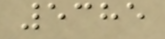5385
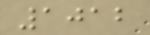1012
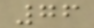76
